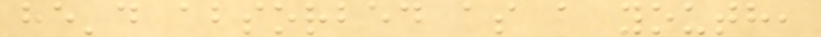he'd absorbed as a youth,
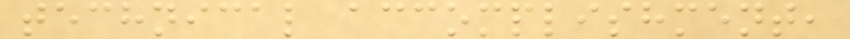technical accomplishment,
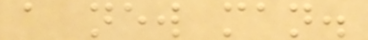a new man.
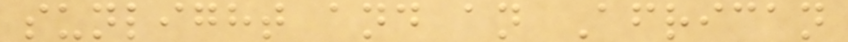sunlight and an African
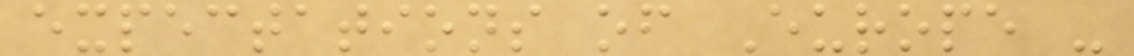expectations of Europe -
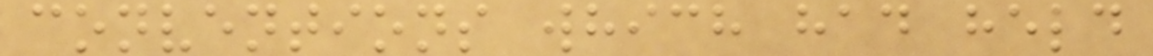conventions which had held
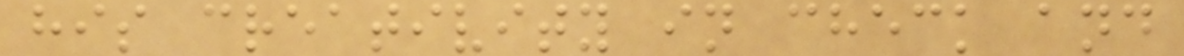his creativity in check and
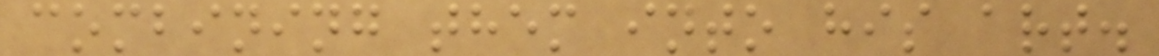combining them into his art.
